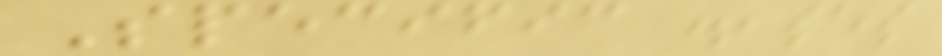Specific diseases
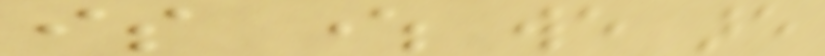is where we are
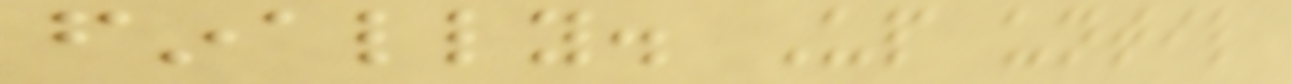finally. Up until
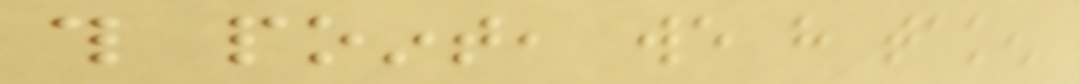this point, we have taken
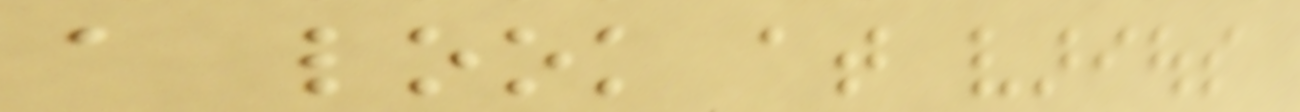a look at various
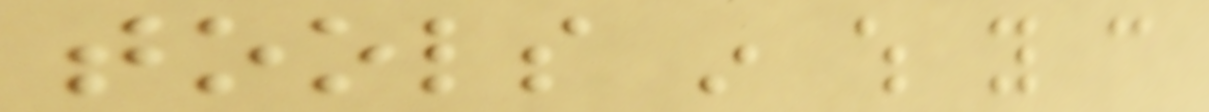tools in which you can
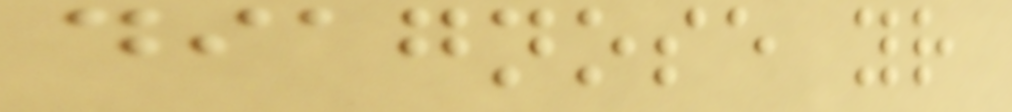diagnose your
